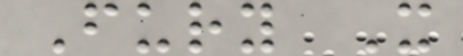Fury X
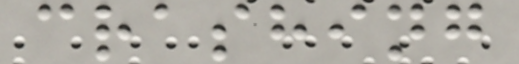crashing
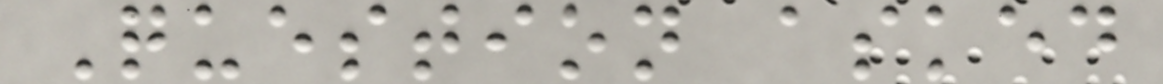Question asked
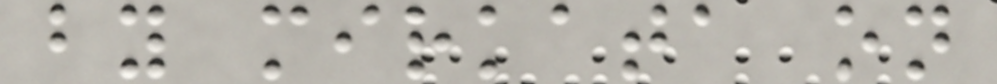by mirkata on
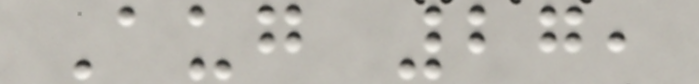Aug 27,
